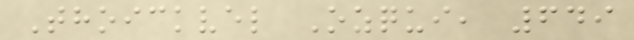Thoickvel Ozqui, 649
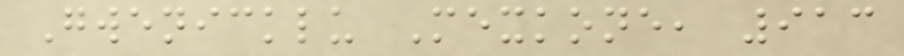Gwenicklu Mexkone, 913
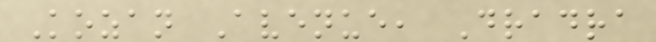Kozan Avenue, Dradra
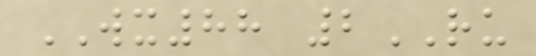WX88 2RU
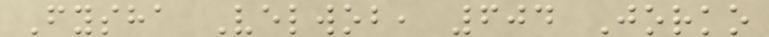Fysha Velwob, 604 Jorko
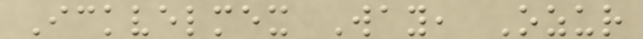Ickvelmex Way, Ozur
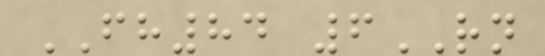FH84 6RN
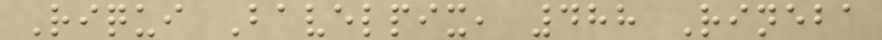Riqui Bavelpix, 488 Rineba
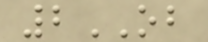2OB
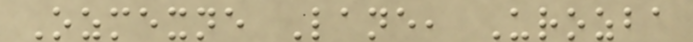Ozmexne Lane, Urozba
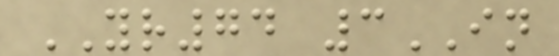YR74 3IN
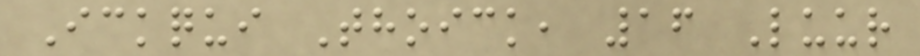Ickqui Thoick, 16 Luur
